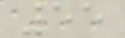55
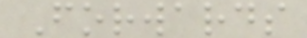Forwards
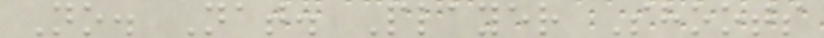No. Nat. Player Shoots
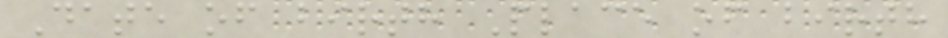Date of birth Place of birth
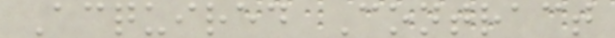Acquired Contract
